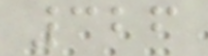326
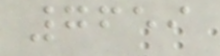7659
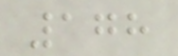178
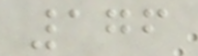176
